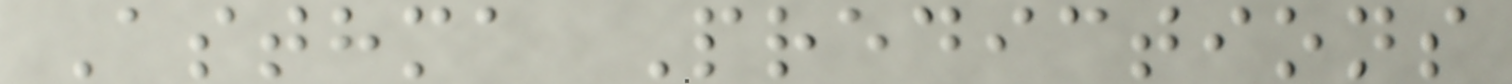Asthma Predictions
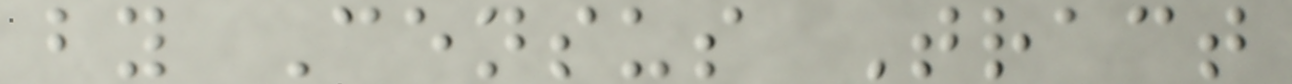by Census Tract
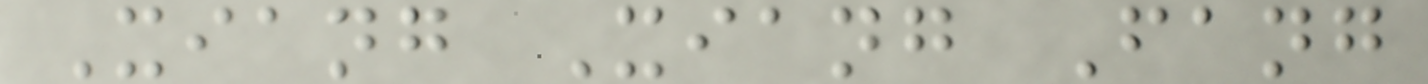Xiang Xiang Fang
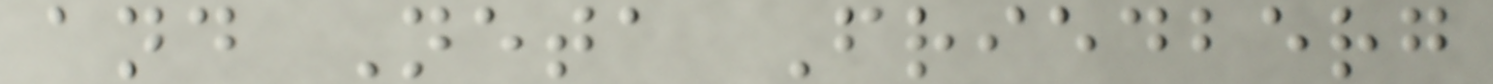and Neta Friedberg
